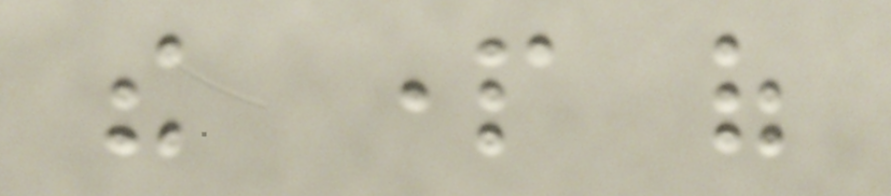the part of
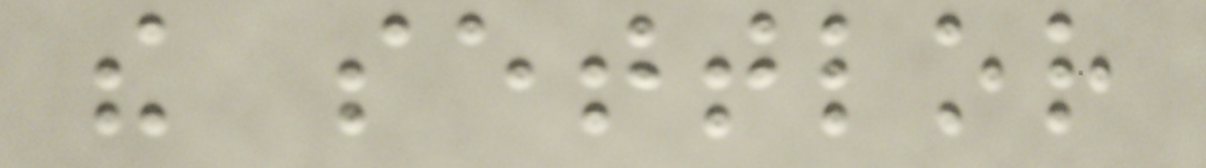the settlor
